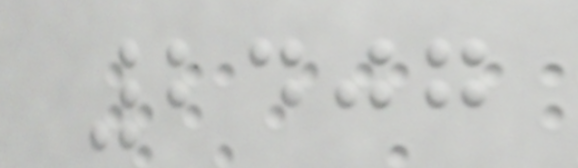2407
